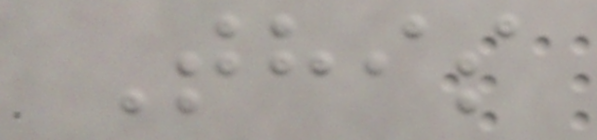This
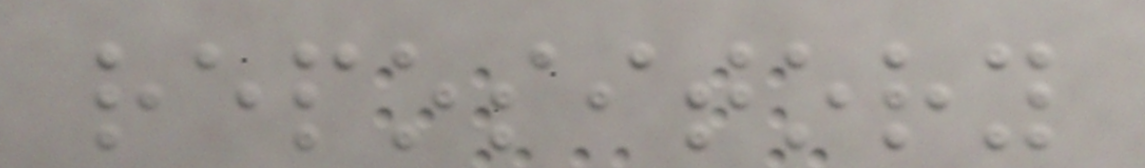repository
